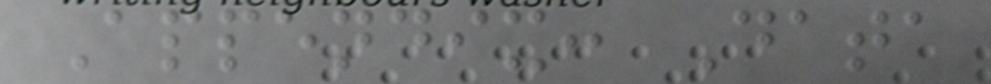Appendix: Data
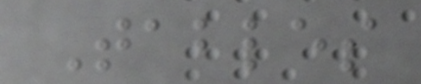Tables
